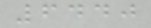6440
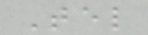Tel
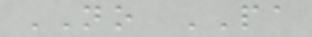NO PA
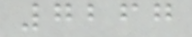7267
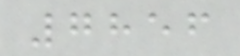7856
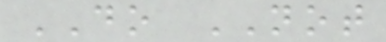DO NOT
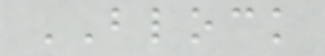BLOCK
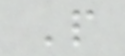P
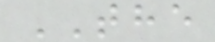THE
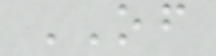OF
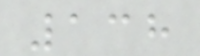138
